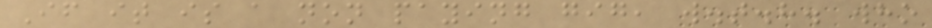If it is a non paying gig, w.t.h. who
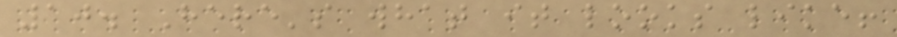10. Here's what it looks like!
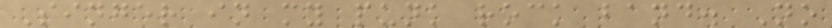Singer in my punk rock band. No
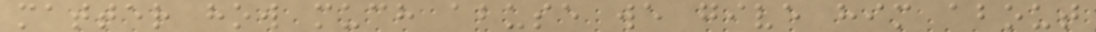matter how much abuse we give him about
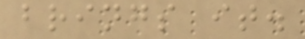brings it.
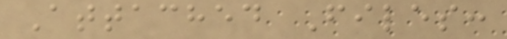Attached Files:
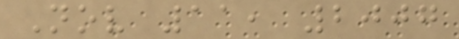Nov 11, 2007
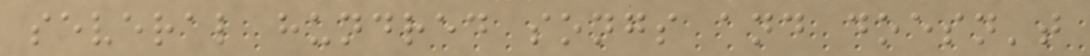several hundred songs and doesn't
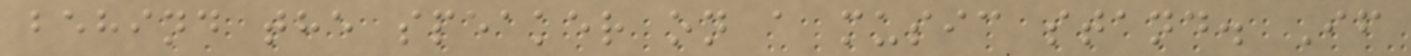behind the speaker on a music stand. If
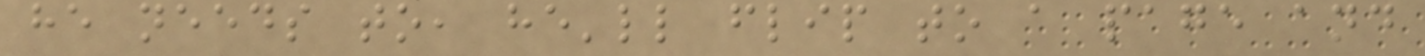he needs to, he'll flip to a page and
